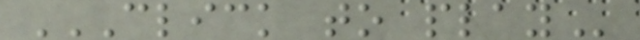CLICK TO PLAY
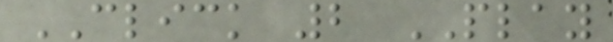CLICK 2 PLAY
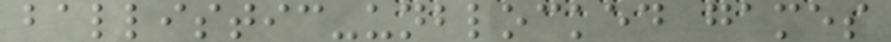ballistic-unblocked games
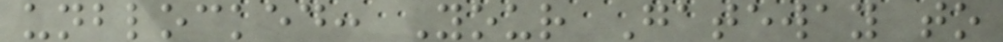unblocked: Your Gateway to
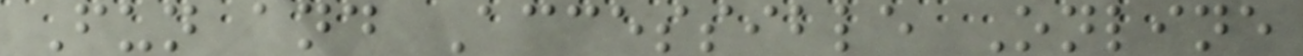Fun and Accessible Online
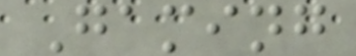Gaming
